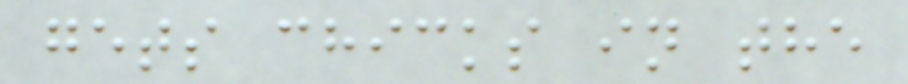gets chicks in the
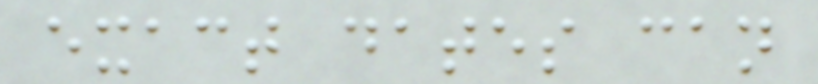exact dates can
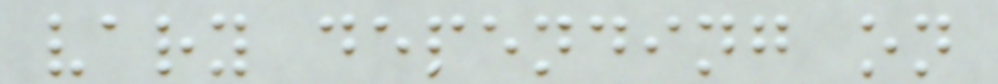vary depending on
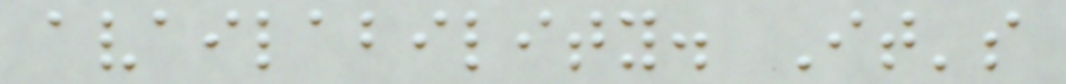availability. It's
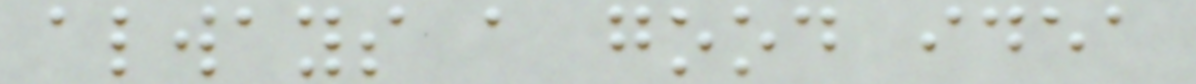always a good idea
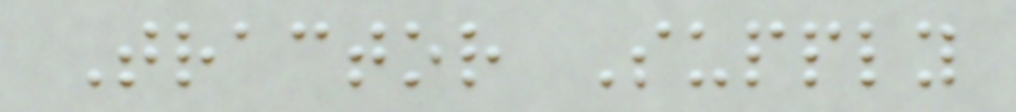Tractor Supply
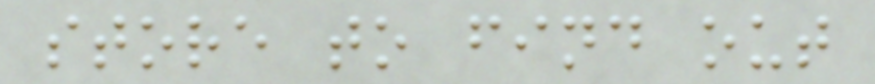store to find out
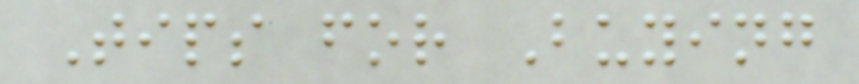Tips for Buying
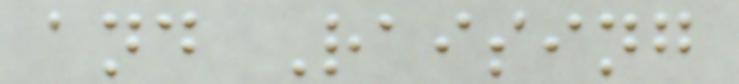and Raising
